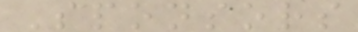Sponsors
